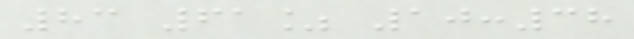83 61% 10:38
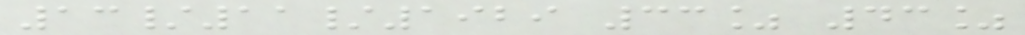13/11/1929 33% 43%
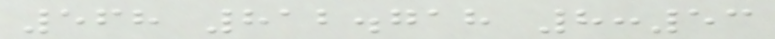568 812.718 8:53
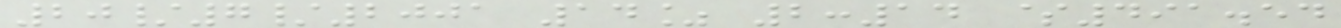20/7/2001 14% 2:14 $491.54
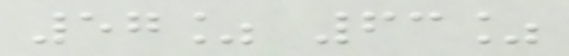57% 63%
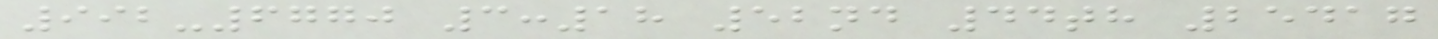992-6770 3:18 52nd 44th 25417
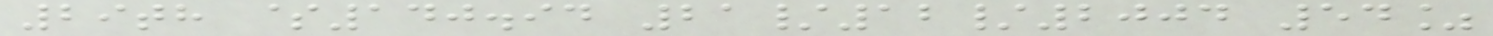29th $140.94 21/12/2004 54%
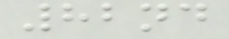82nd
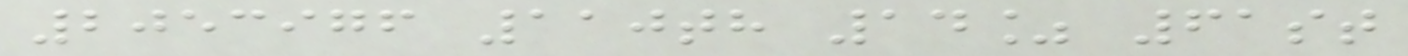2053976 110th 14% 61st
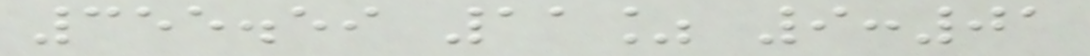355.59 11% 9:01
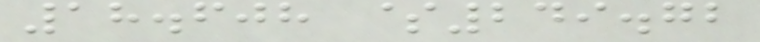18.608 $249.72
